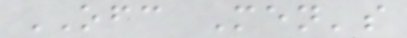OFC Men's
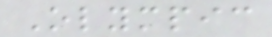Olympic
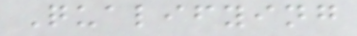Qualifying
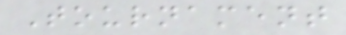Tournament
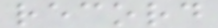record
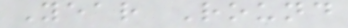Year Round
